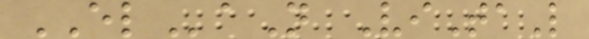ELaN ViTaL
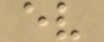ev
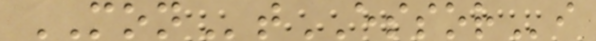MONtESSORi
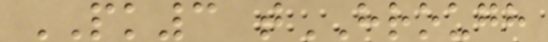PK3 tHROUGH
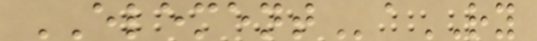ELEMENTaRY
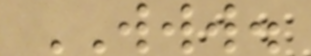WWW.
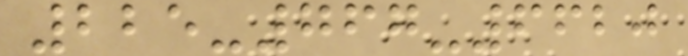225-767-6620
